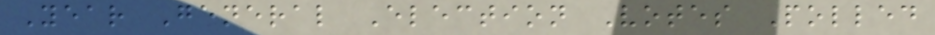Year General Election Votes Polled
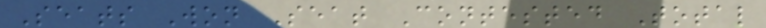Seats Won Seat Contested Total
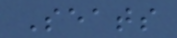Seats
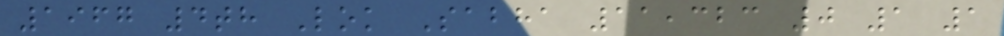1967 4th Lok Sabha 11,323 0 1 1
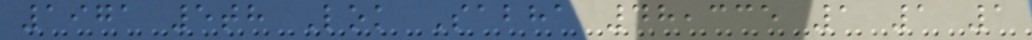1971 5th Lok Sabha 48,335 1 1 1
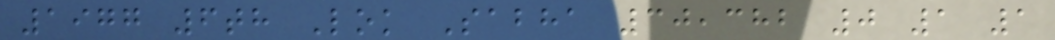1977 6th Lok Sabha 30,382 0 1 1
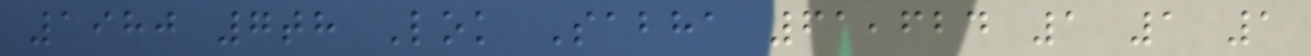1980 7th Lok Sabha 61,624 1 1 1
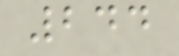244
